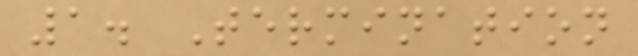1. Termination
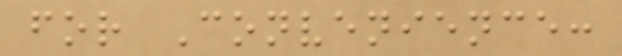for Convenience:
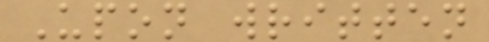Upon written
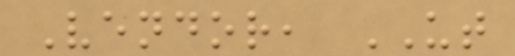Vendor, UT
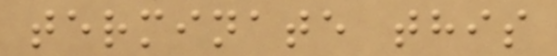terminate this
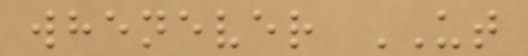whenever UT
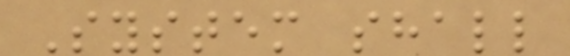System shall
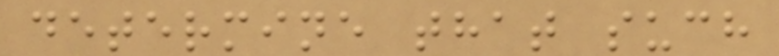determine that such
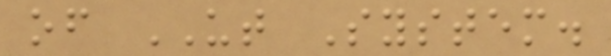of UT System.
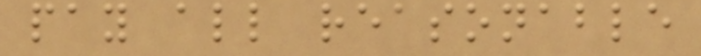pay all reasonable
